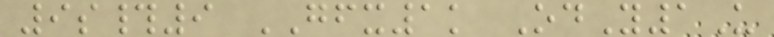9s#9 GFX1k OdY1U
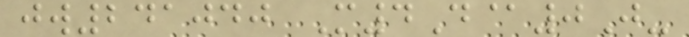jw241040 M4D@0J-
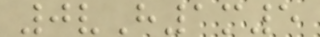0vH1m5
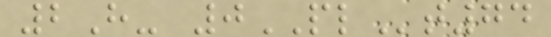2H- 0PLt74
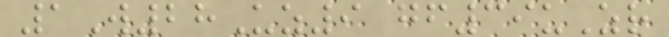1W28Uz9 gf39uZr
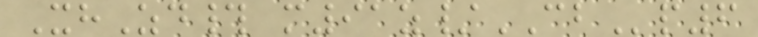XhZd# m91z/CBp6
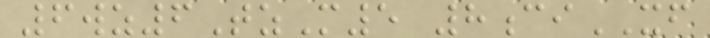6wz6TzM5 8ciXF
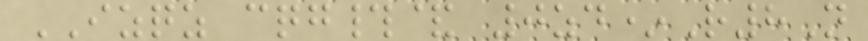IZQZ cqg#& 0zd*R8N
